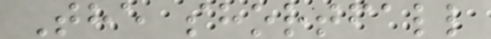The shortfall
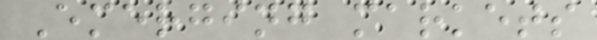Emerging markets
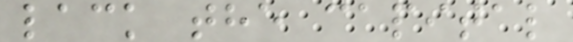lack the capital
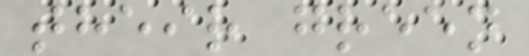their green
